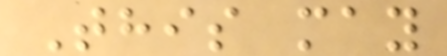This may
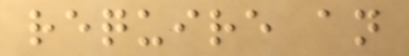require an
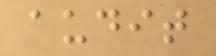audit
